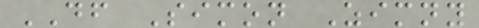DF Simon Zimny
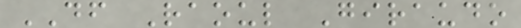DF Raoul Giraudo
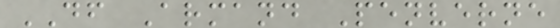DF Armand Penverne
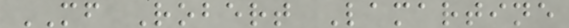MF Robert Lamartine
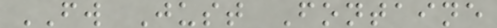FW Just Fontaine
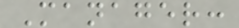Manager:
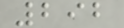292
